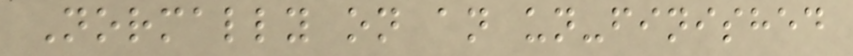Normally on an un-finished
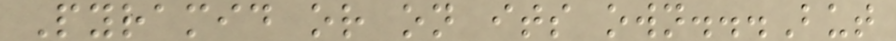Pyramid or on its own...But
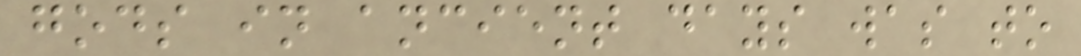gods in ancient days was to
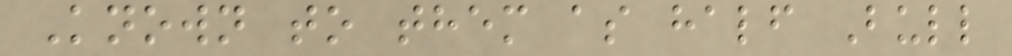Known to them as half Bull
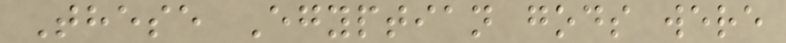These Egyptian gods were
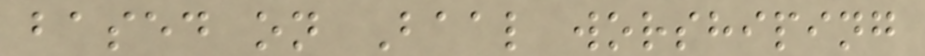based on Baal worshiping
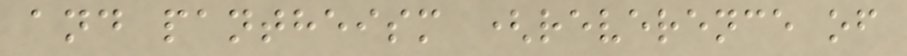and pantheism (reverence of
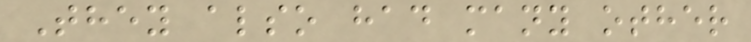They also had many other
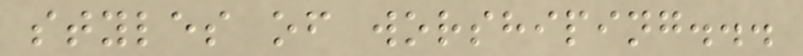styles of worshiping...
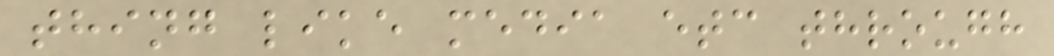thing like media etc through
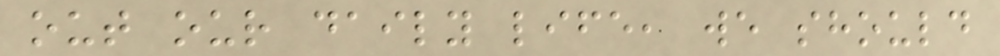out our daily life, we should
